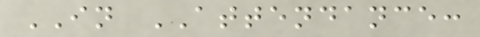IN ATTENDANCE:
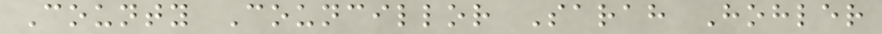County Councillor Sarah Hohler
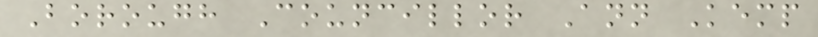Borough Councillor Ann Kemp
